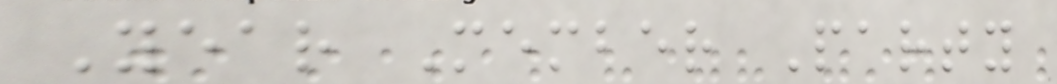Year Member Party
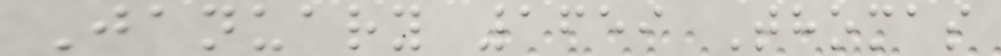January 1659 Thomas
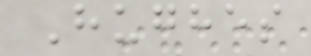Hughes
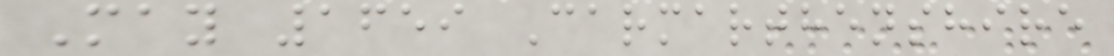May 1659 Carmarthenshire
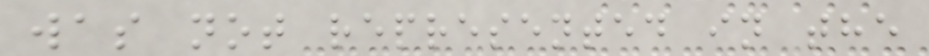was not represented in the
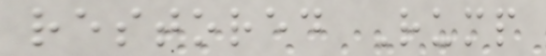restored Rump
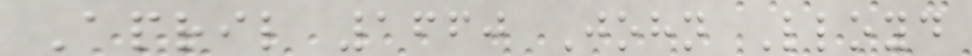April 1660 John Lloyd
